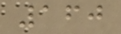160
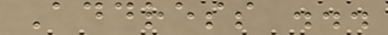Address ...
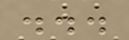...
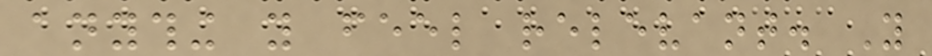anything you feel relevant. You
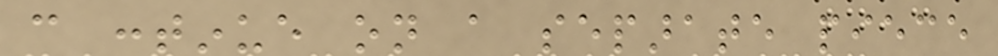can continue on a separate piece
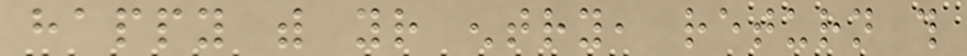happy with your entry, return this
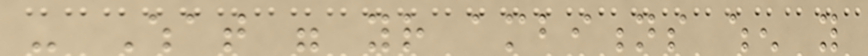- What were your ambitions when you
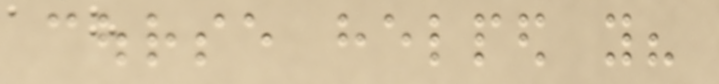course helped you?
